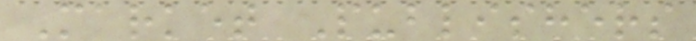Market Publishers
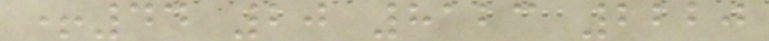+44 20 8123 2220
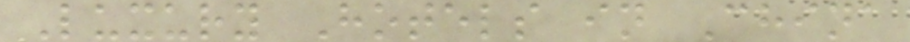Luxury Hotels in China
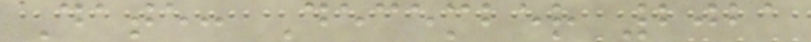Date: December 2021
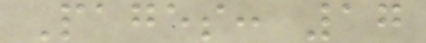Pages: 17
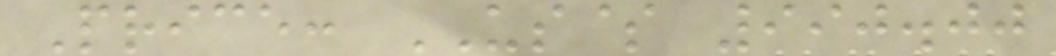Price: US$ 990.00
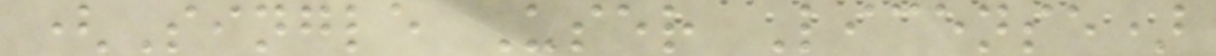(Single User License)
